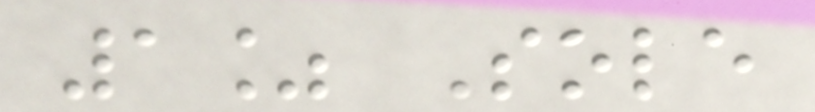1% Sole
